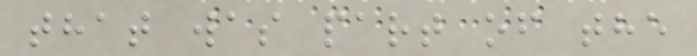that was part of the
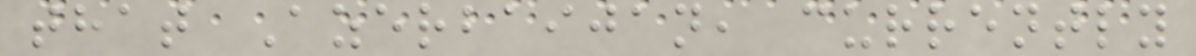that Azerbaijan, currently
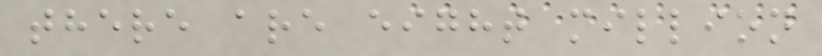there are eight million
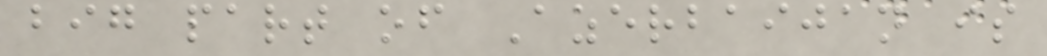big part of Azerbaijan is
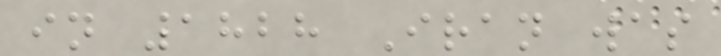in 1828 Iran was
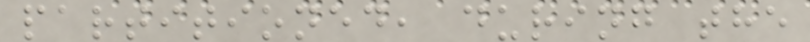partitioned, during the
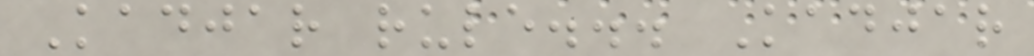Kadjar rule... Kadjar
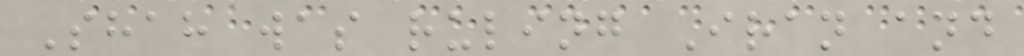Shah was ruling Iran and
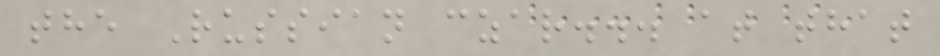the Russian czar... at that
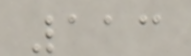113
